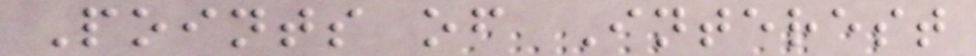Points of Interest
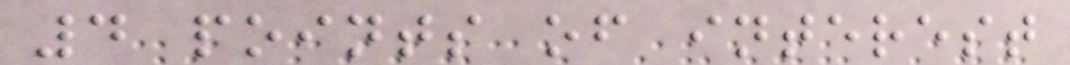4 points of interest
